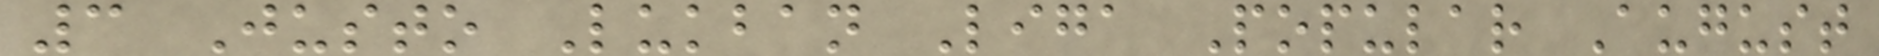3 Justo Lukban Liga Popular August
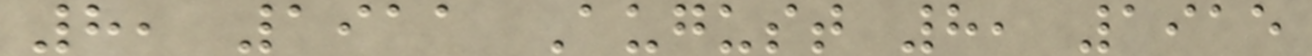8, 1911 August 8, 1915
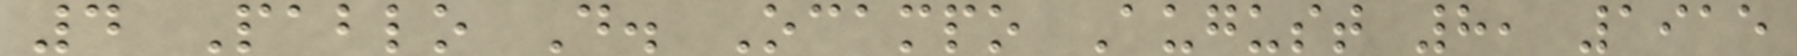4 Pablo D. Ocampo August 8, 1915
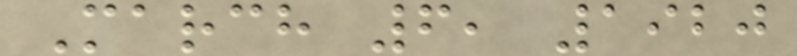March 6, 1920
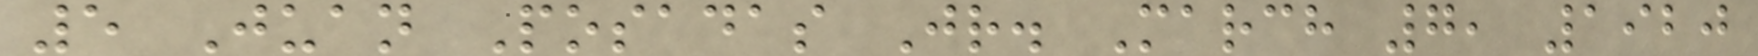5 Juan Posadas Jr. March 7, 1920
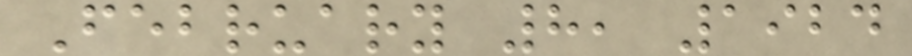February 8, 1924
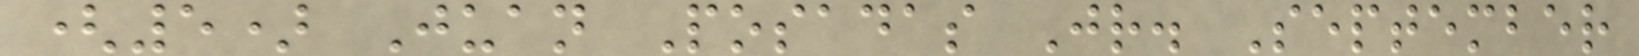(5) Juan Posadas Jr. September
